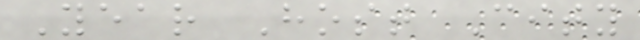Year Host City
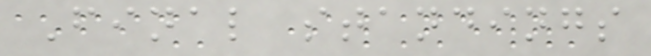Final standings
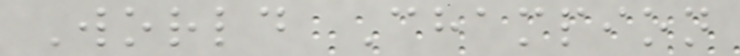World Champion
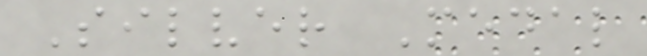Silver Medal
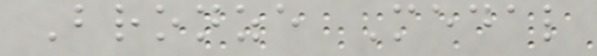Bronze Medal
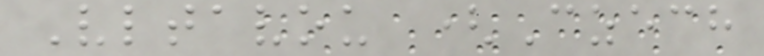Vltavou (Czech
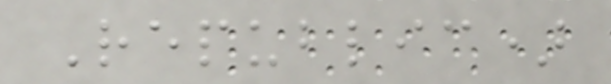Republic)
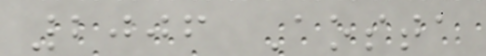2006 Aosta
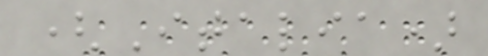(Italia)
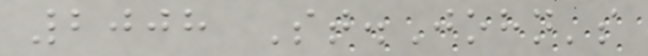2008 St.John's
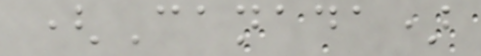(Canada)
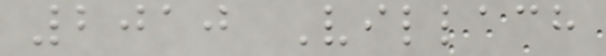2010 Villach
